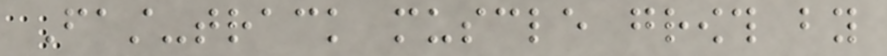Fast-track muscle growth by
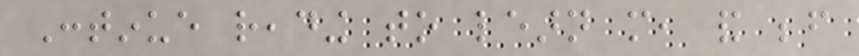Continue reading to learn more, and before
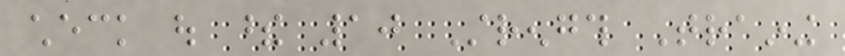check out these 10 Strength Training
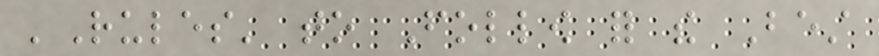'Rules' to Follow for the Best
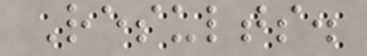Results.
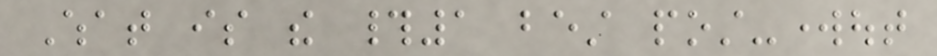What is the #1 best post-workout
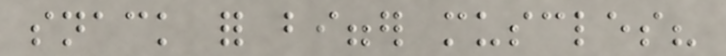snack for bigger muscles?
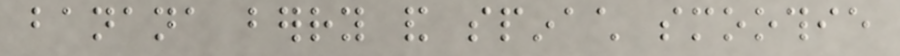banana berry and spinach smoothie
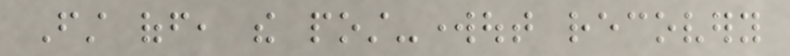First off, the post-workout recovery
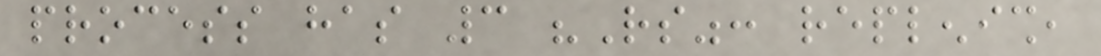process has 3 "Rs": replenish,
